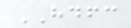HDFC
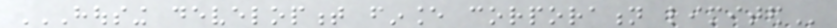HOUSING DEVELOPMENT FINANCE CORPORATION LIMITED
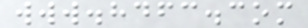www.hdfc.com
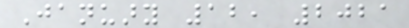January 12, 2021
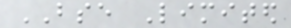BSE Limited
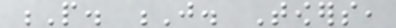P. J. Towers,
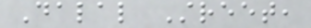Dalal Street,
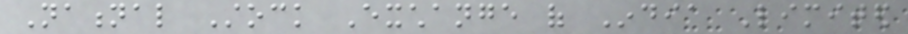National Stock Exchange of India Limited
